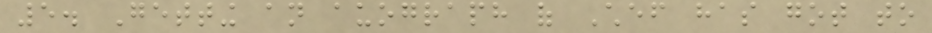5. Getting an auograph of Chef has got to
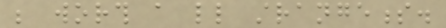be worth a little strangeness.
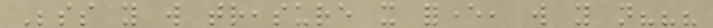Besides you will treasure it forever, will you not???
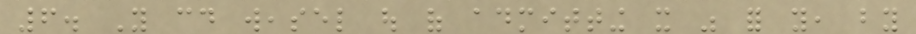6. You could weasel out of admitting it was for you, by
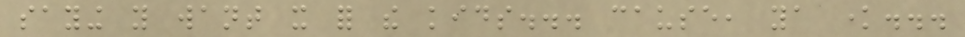saying you want it for the kids... cause, ya know...
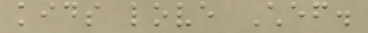kids love Chef.
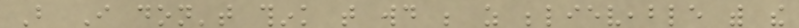But I don't think that would be as believeable with the
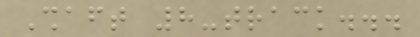Shaft 8-track...
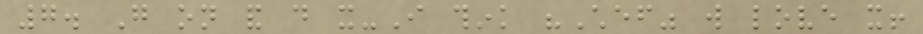7. Go on and do it-I think "Chef" will love it!
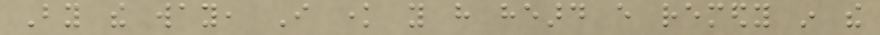By the way, I know you have heard every remedy in the
